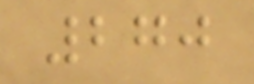270
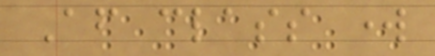After class work
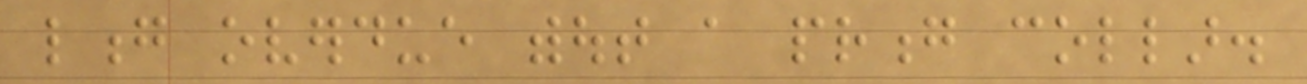long overdue without a prong collar.
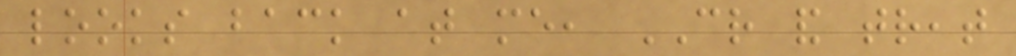looks back at me, CR and treat
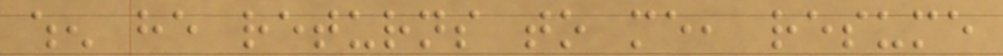when he returns to me, resume
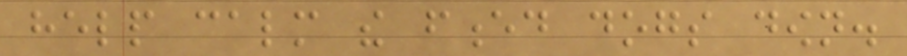help calm the fenced dogs down.
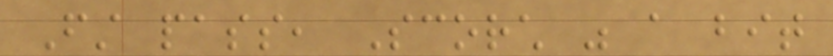First pass, Scorch was a bit
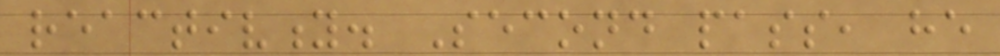reactivity. Second pass, he
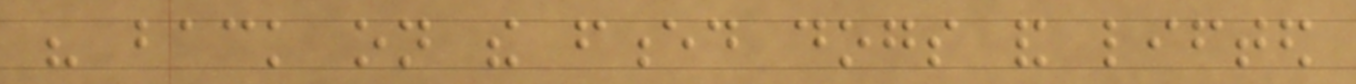his back on the fenced dogs and lifted
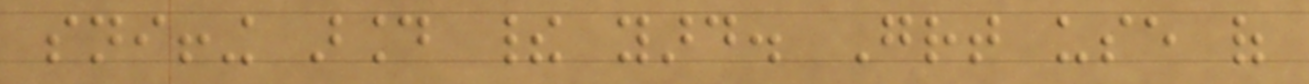sniffing around their yard. Great use of
